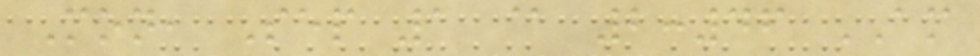Mon, Sep 1 @ 2:46 AM
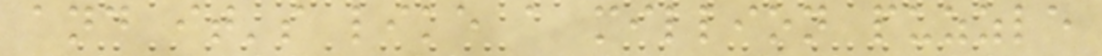and it's like a million puzzle
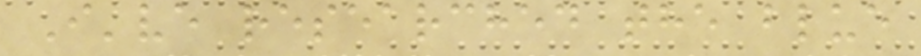I've researched the blue
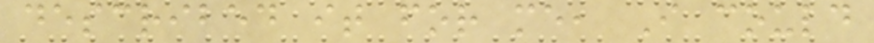described it for me, I could
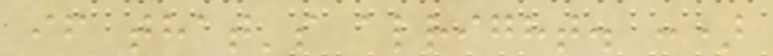if that's alright. :)
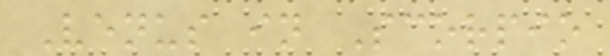Venus in Scorpio
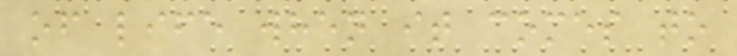of life when it comes to
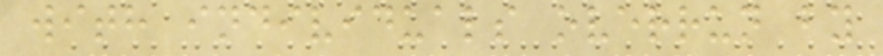with individuals overrun by
